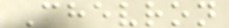Chevron
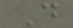D
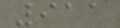911
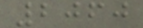2060
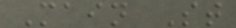Main St
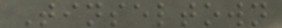Tinseltown
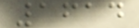1614
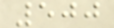500
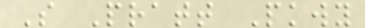S Pratt Pkwy
